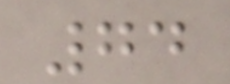74
